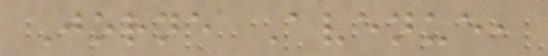Jorne Avenue,
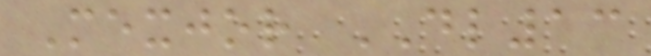Mexjor DL13
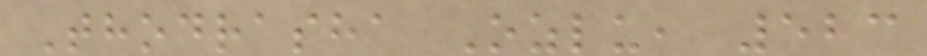Thodrasha Ozlu, 523
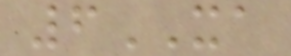6XA
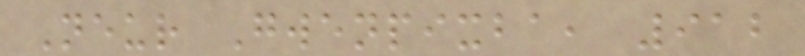Neur Gwenpixba, 912
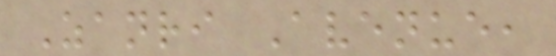Zanri Avenue,
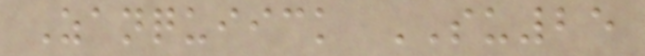Zanquiick SU25
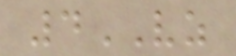4VZ
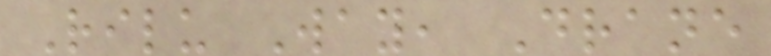Rilu Way, Drane
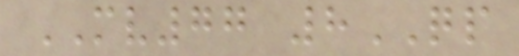MV77 8QP
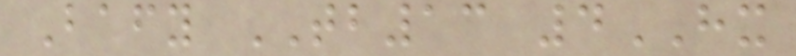Bafy TB13 4HX
